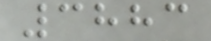3883
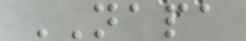NAPA
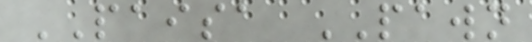PAISA PAWN
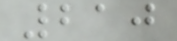210
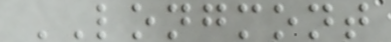LONGMONT
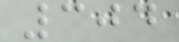304
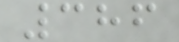386
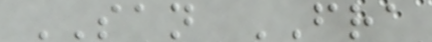SAN FRA
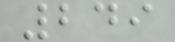249
